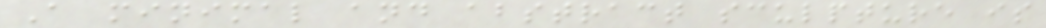A minimal and abstract sculpture is
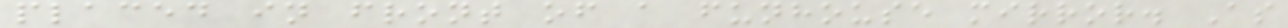placed in front of a funhouse mirror. As
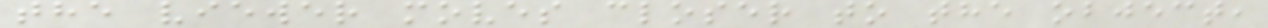the viewer moves closer to the object,
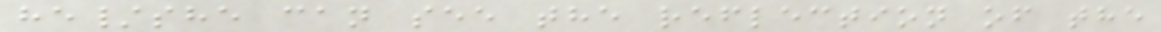he/she can see the reflection of the
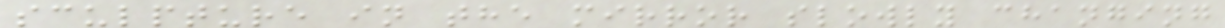sculpture in the mirror slowly changing
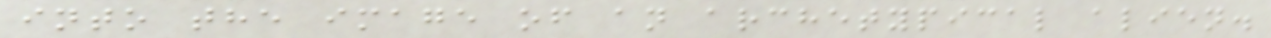into the image of an archetypical alien.
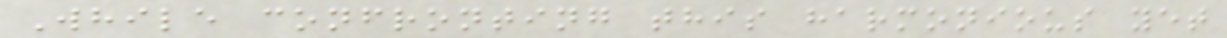While confronting this harmonious yet
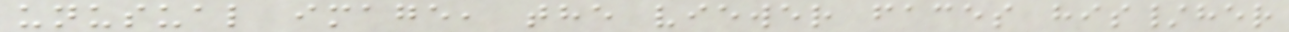unusual image, the viewer faces his/her
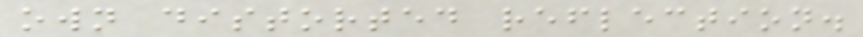own distorted reflection.
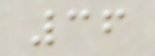36
